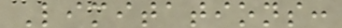Limitations:
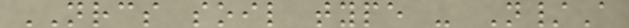NRCS soil type - N/A
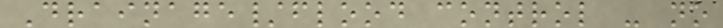Drainage/flood control - no
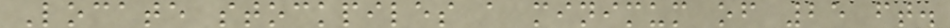Locate stockpiles a minimum of 25 ft.
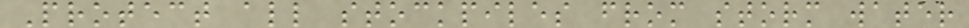Protect all stockpiles from storm water
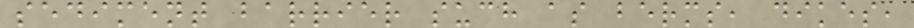sediment barrier such as berms, dikes,
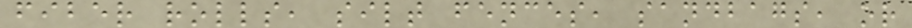fiber rolls, silt fences, sandbags, or
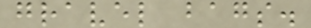gravel bags.
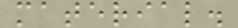material.
